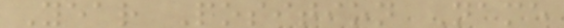Year Position Name
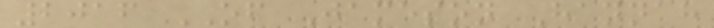2016 OF Jameson Hannah
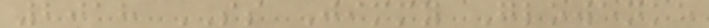2018 SS Jimmy Glowenke
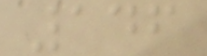146
